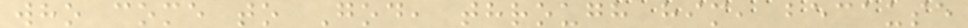who come to God, through him, because
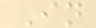In
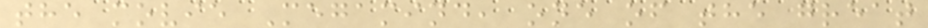the movie Megamind, one of the great
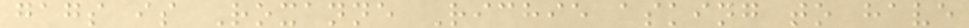gags is Roxanne Richie asking to have
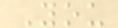You
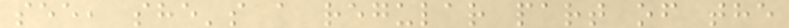see, she's a regular part of the
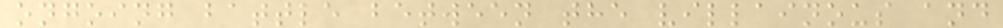ongoing battle between the villainous and
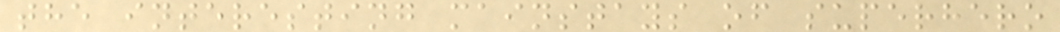the interesting mainstays of superhero
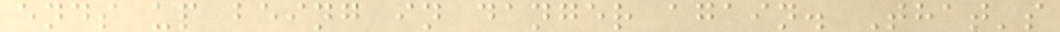ends up being in danger again. That's
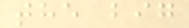the big
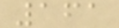161
